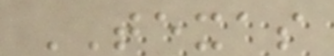TEXAS
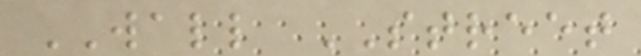WALL STREET
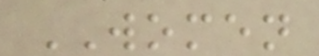WOMEN
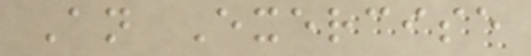An Exercise
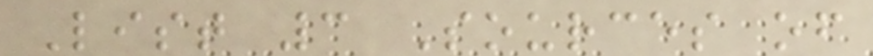List 3 Sources of
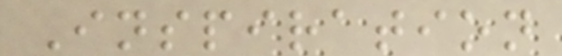Inspiration
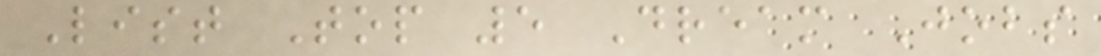List Top 5 Dream Jobs
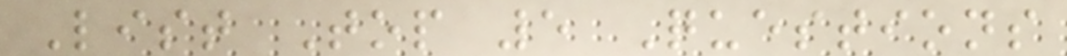List Top 5 Questions
